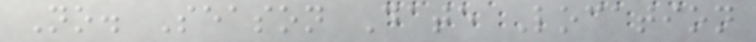No. Season Date Location
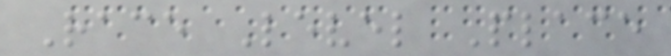Race Level Place
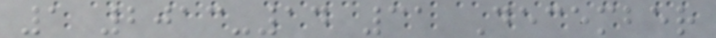1 2013-14 31 December
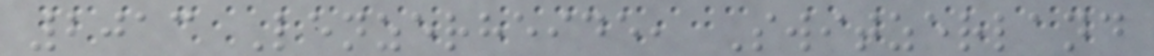2013 Lenzerheide, Switzerland
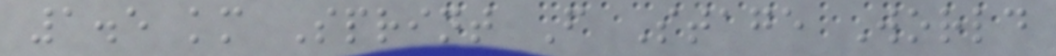1.5 km Sprint F Stage World
